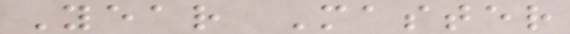Year Master
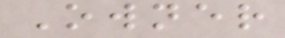Owner
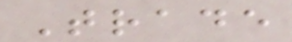Trade
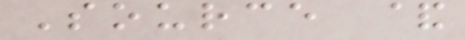Source &
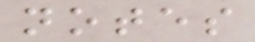notes
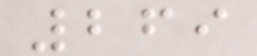269
